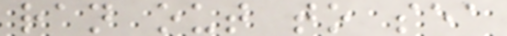ran out to sea
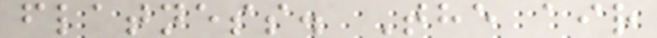flatness. The air
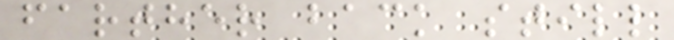farther back still
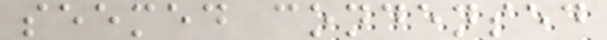seemed condensed
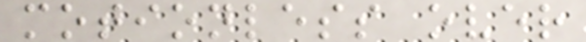motionless over
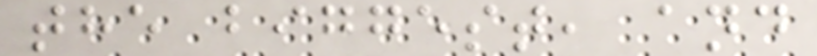the biggest, and
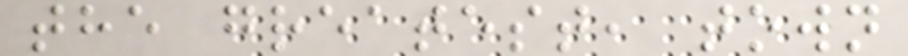the greatest, town
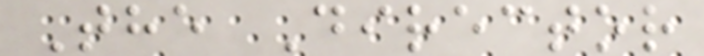The Director
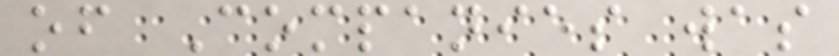of Companies was
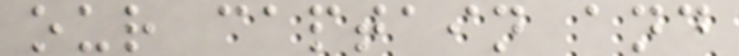our captain and
